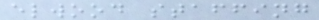elwood staffing
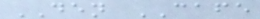DEN CAFE
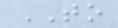TO
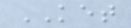KET
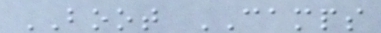BOOT CAMPS
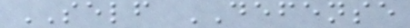SELF DEFENSE
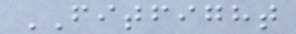FITFIGHT
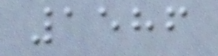1586
